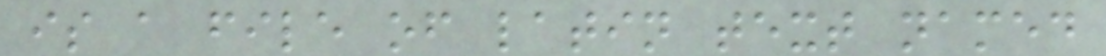is a file of latin text named
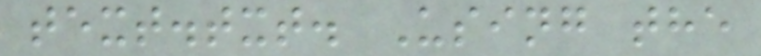text.txt. Using the
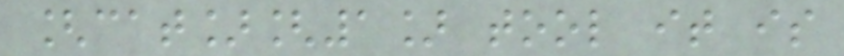[cat][1] tool it is
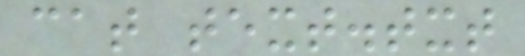cat text.txt
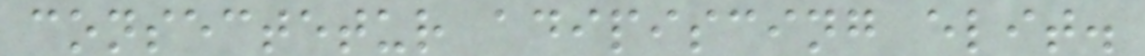consectetur adipiscing elit.
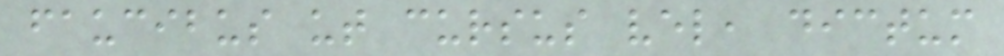faucibus ut cursus vel, dictum
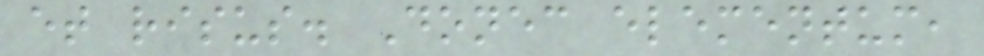et risus. Donec elementum,
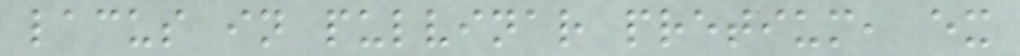lacus in pulvinar pretium, ex
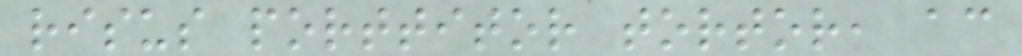risus porttitor tortor, ac
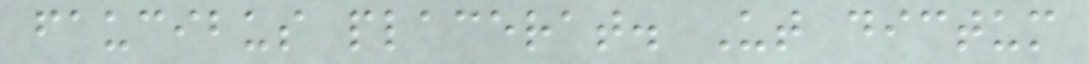faucibus placerat. Ut dictum
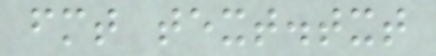fmt text.txt
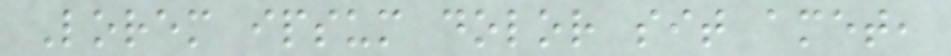Lorem ipsum dolor sit amet,
